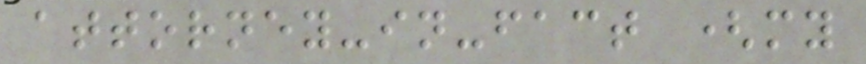attorney-in-fact (my
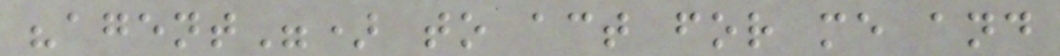"agent") to act for me and
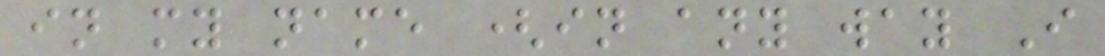in my name (in any way I
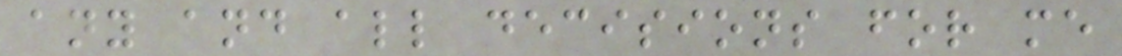any and all decisions for me
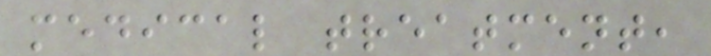medical treatment,
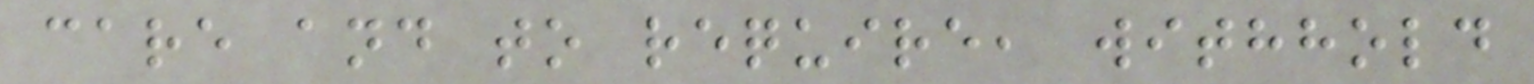care and to require, withhold
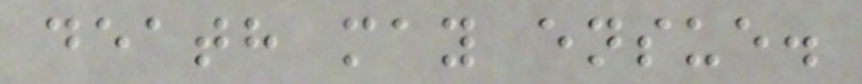death may ensue.
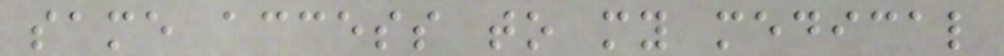same access to my medical
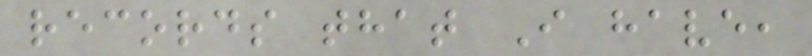records that I have,
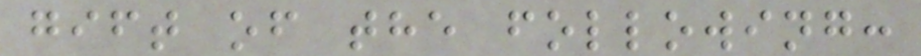gift of the following:
